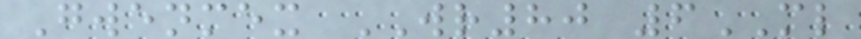Gwenmex WR80 6ML
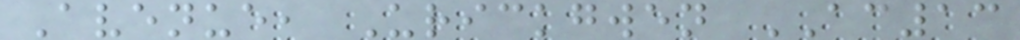Avenue, Urickgwen AC13
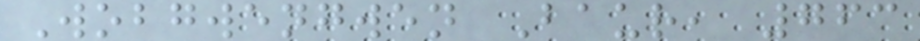Wobgwengwen Baur, 763
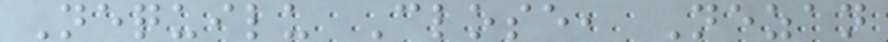Nequilu Close, Nezan
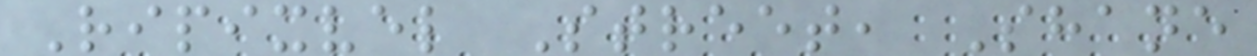Ripixvel Street, Shane
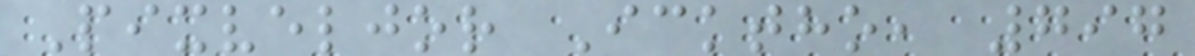Pixveljor Icktho, 797
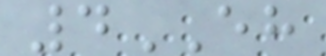4EH
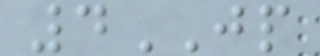4JP
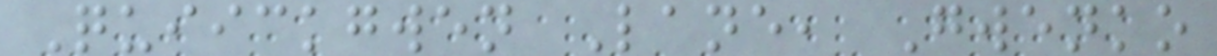Quiickgwen Lane, Gwenko
